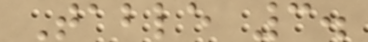Table 3.
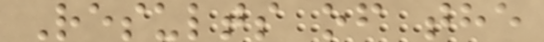Results of the
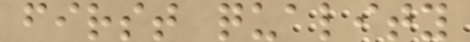first quality
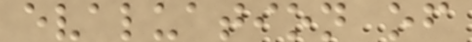evaluation of
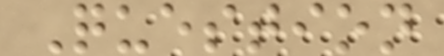Question
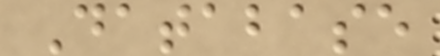Database
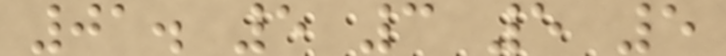01. 5 3 5 5
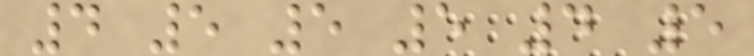4 5 5 5 4 5
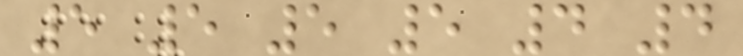5 5 5 5 4 4
